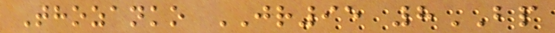Thozanko JR95 8BP
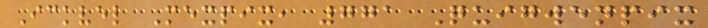Ickvel Mexpix, 771 Quigwenpix
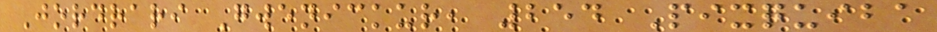Jordrari Gwenickur, 254 Pixquiba
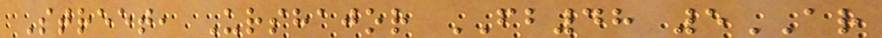Street, Urshajor FB48 5AR
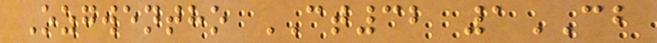Ozgwentho CT32 1CB
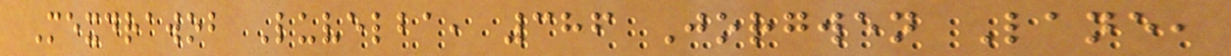Mexdrawob Luvelba, 386 Jorgwen Lane,
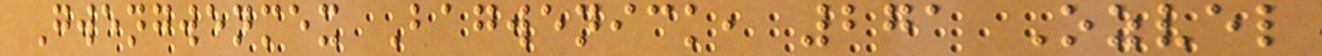Gwengwenmex Bagwenick, 271 Ozvel
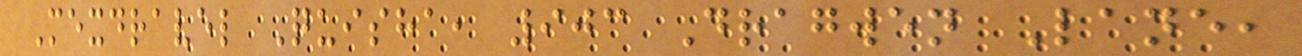Mexdravel Quisha, 903 Dragwen Lane,
